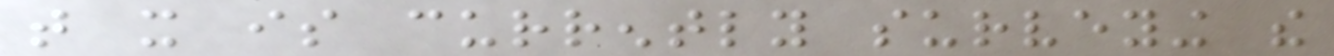that it is currently surveying the
